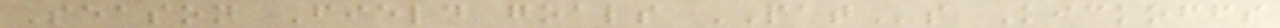Season Field goals PATs Kickoffs
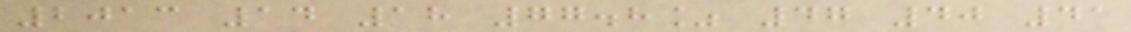2013 14 18 77.8% 47 40 41
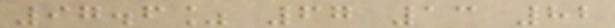97.6% 67 13 82
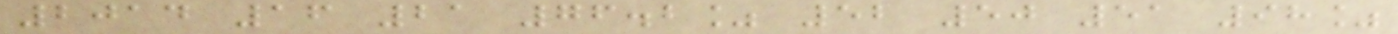2014 16 21 76.2% 52 50 51 98%
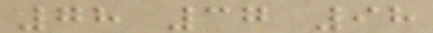78 37 98
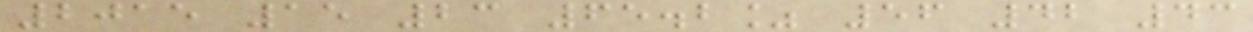2015 15 23 65.2% 56 42 43
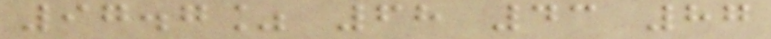97.7% 68 43 87
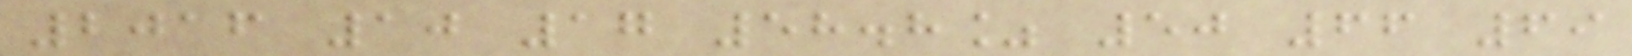2016 10 17 58.8% 50 66 69
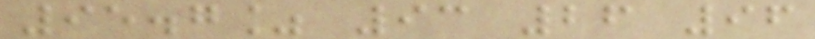95.7% 93 26 96
